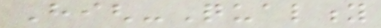High-Quality
